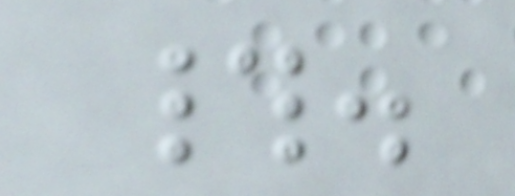#.
